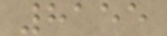8155
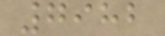7982
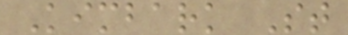Kimbark St
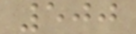500
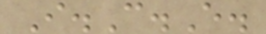I.C.E.
